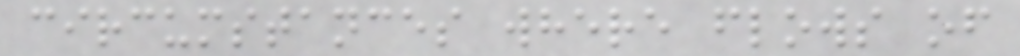circumstances where flows of
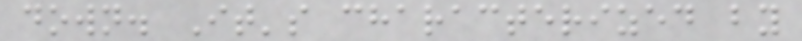down. It's characterized by
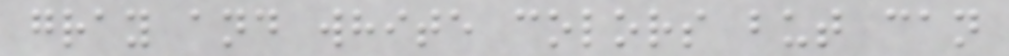gray and white colors but can
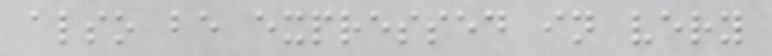also be expressed in very
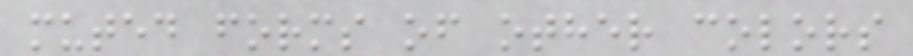muted forms of other colors
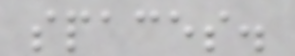spaces.
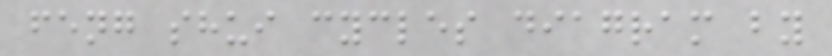feng shui cycles diagram by
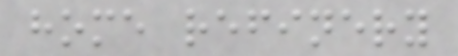home refinery
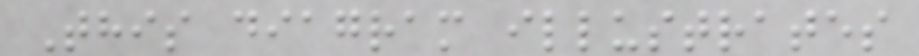This diagram illustrates
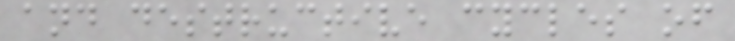and destructive cycles of
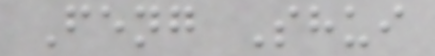Feng Shui
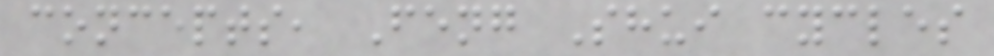concepts, Feng Shui cycles
